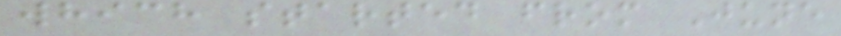which started from June
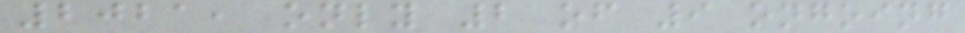2021, only 2 of 9 ongoing
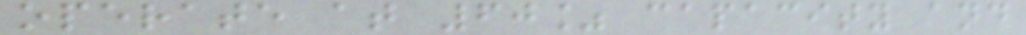operate at 60% capacity and
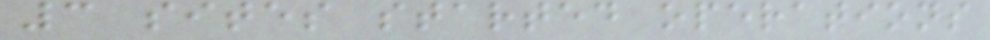3 sites started operations
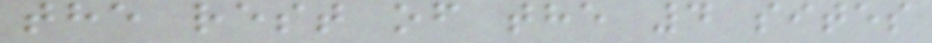the rest of the 4 sites
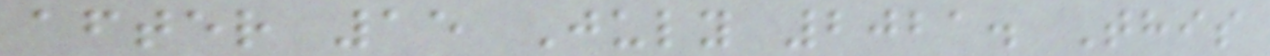after 15 July 2021. This
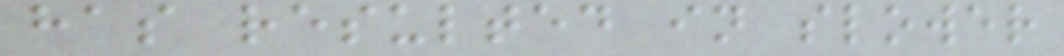has resulted in slower
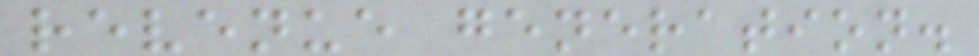revenue generation.
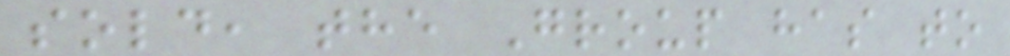sold, the Group has to
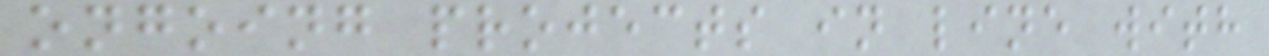ongoing projects in line with
